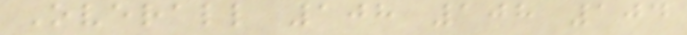Overall 108 108 104
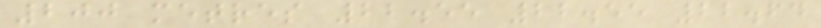200 metres 22.55 22.55 22.64
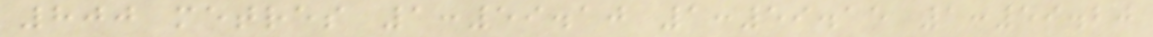800 metres 1:59.10 1:59.15 1:59.20
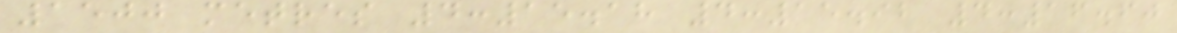1500 metres 4:15.18 4:15.92 4:16.60
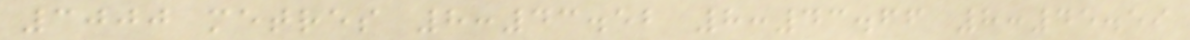3000 metres 8:43.52 8:43.66 8:45.59
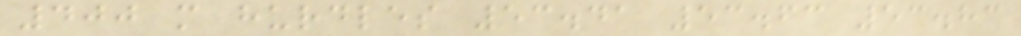400 m hurdles 53.41 53.63 53.83
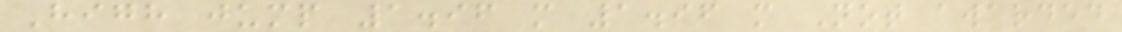High jump 1.96 m 1.96 m Not awarded
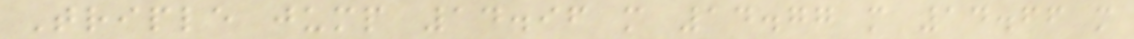Triple jump 14.96 m 14.77 m 14.66 m
